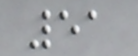51
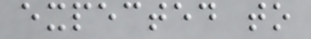expected to
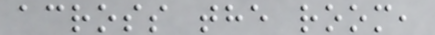across the room,
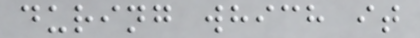during which it
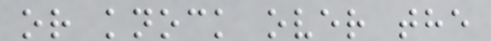or knock over the
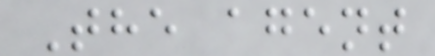The agent
